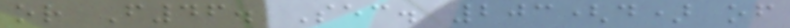or F46. Sec. 203(d) of
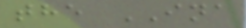the INA
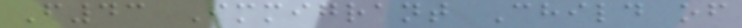F43 Immigrant Child of
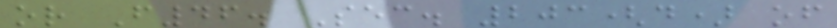or F46. Sec. 203(d) of
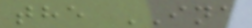the INA
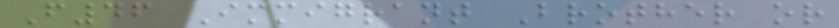F46 Immigrant Brother or
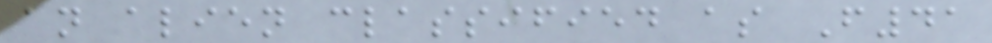an alien classified as F41
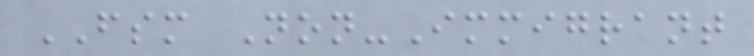FSM Non-Immigrant
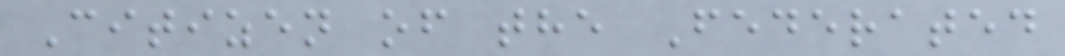Citizen of the Federated
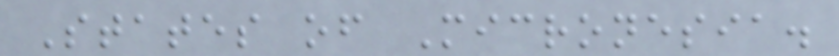States of Micronesia.
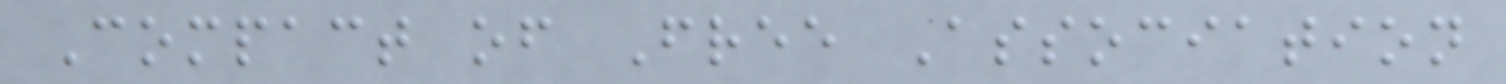Compact of Free Association
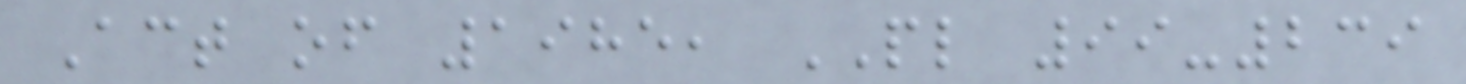Act of 1985, PL 99-239
